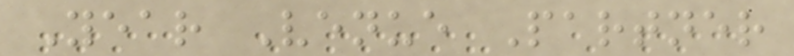Year Venue Partner
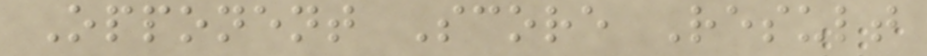Opponent Score Result
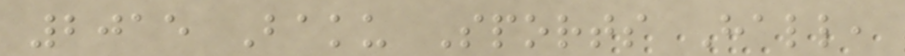2015 Baku Sports Hall,
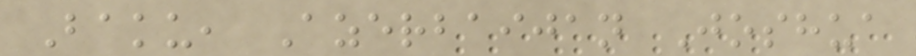Baku, Azerbaijan Joshua
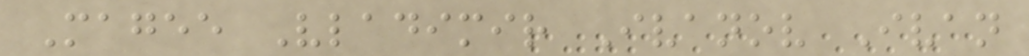Magee Vladimir Ivanov Ivan
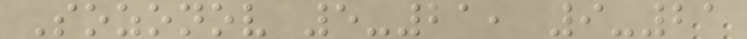Sozonov 5-21, 9-21
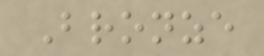Bronze
